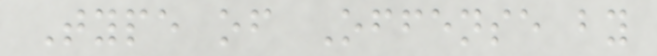Type of Offense by
